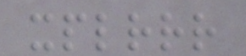xplrrr
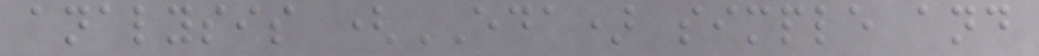analysis (EDA) simple and
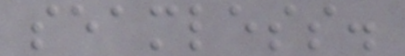seamless.
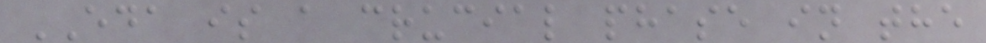EDA is a crucial phase in the
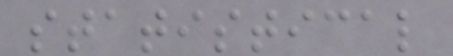statistical
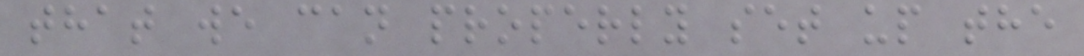that we can properly set up the
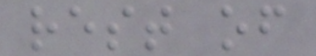rest of
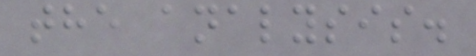the analysis.
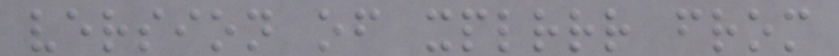version of xplrrr from
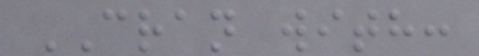CRAN with:
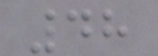48
